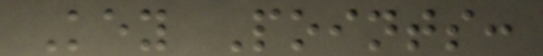Key Points:
